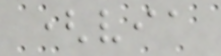(via
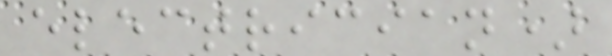electrician)
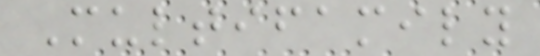Multifamily
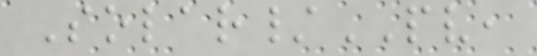Solar/PV,
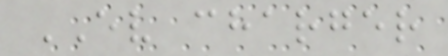EV charger
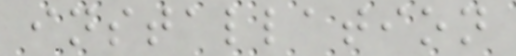installation
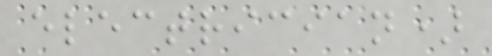electrician)
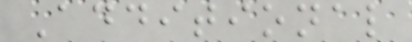Additional
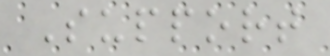Support
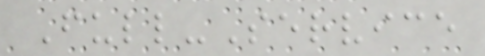Full-Service
